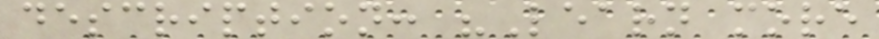description: "Learn more
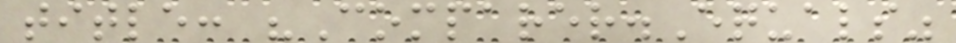title: "Comparer.Equals"
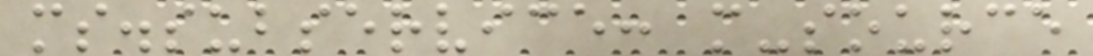ms.subservice: m-source
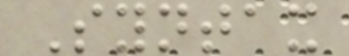Syntax
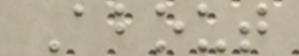About
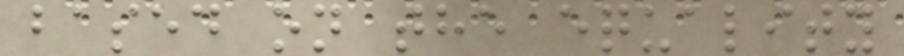based on the equality
